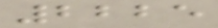2225
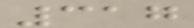317
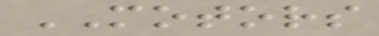MOTORS
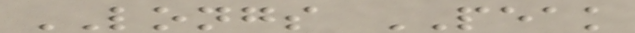LONGS PEAK
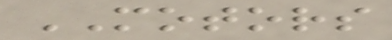MOTORS
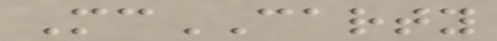McCARTY
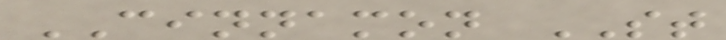CINNAMON ST
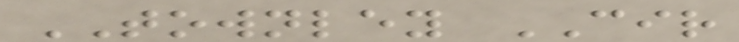TOWNLEY CIR
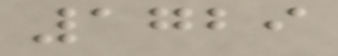1729
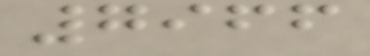7966
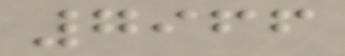7966
